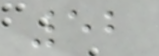52
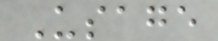Usage
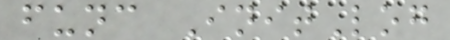func InitLog
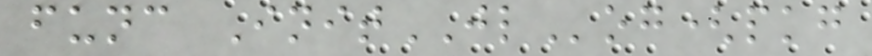func InitJLog(pkg
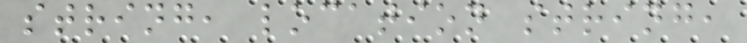string, location string,
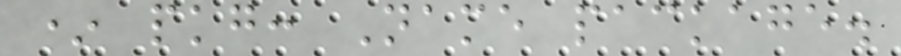* pkg: Name package.
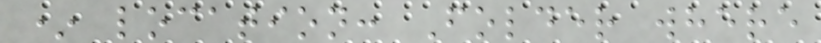* location: Folder where
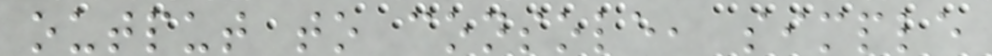output to console, simple
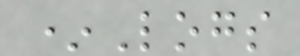*Logs
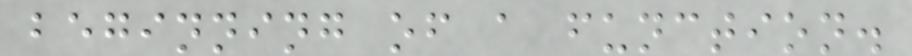beginning of a function.
